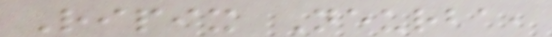Ripix Neurba,
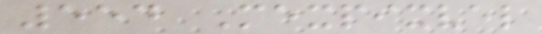554 Mexpixvel
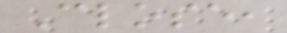Close,
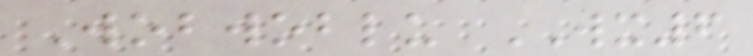Wobwoblu WX6
